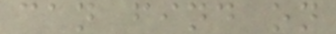can find on
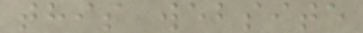this website
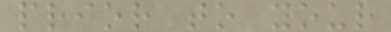prior to your
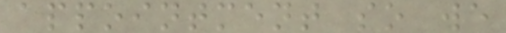appointment so we
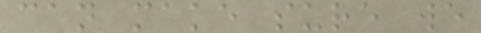can make sure we
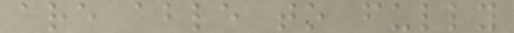are able to fully
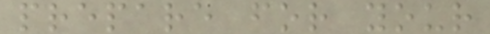prepare for your
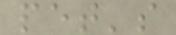pet's
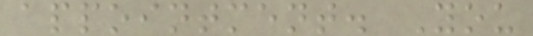appointment. You
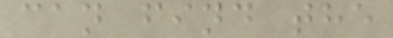can find the
